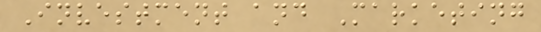Investment and Marketing
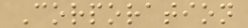Corporation
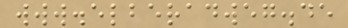www.elberadweg.de
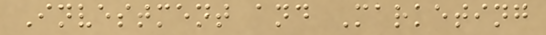Investment and Marketing
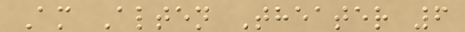Am Alten Theater 6
